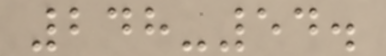248-54.
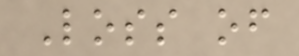Loss of
